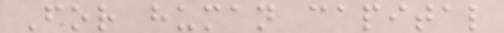For human capital
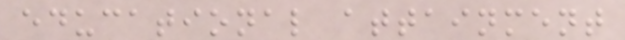educational attainment
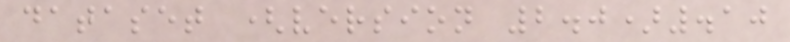dataset (version 2.0).10
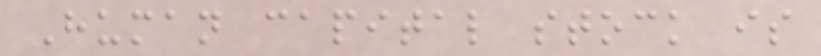Human capital stock is
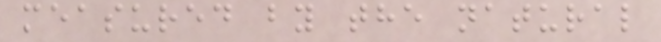measured by the natural
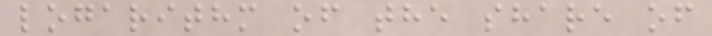logarithm of the share of
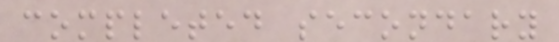completed secondary
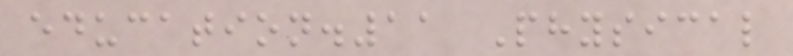education.11 Physical
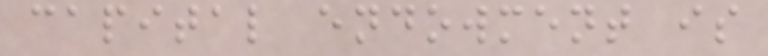capital endowment is
